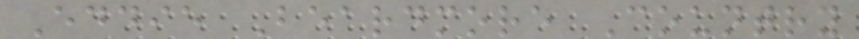Eddie Beardmore Country
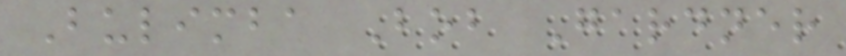Bulimba Bob Gardner
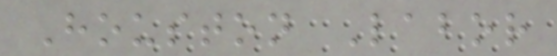Houston Labor
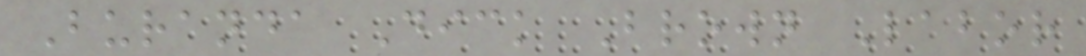Buranda Dick Brown Labor
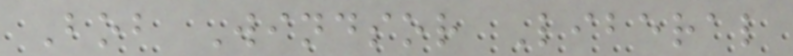Bob Windsor Liberal
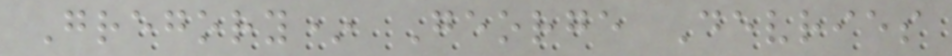Gregory* George Devries
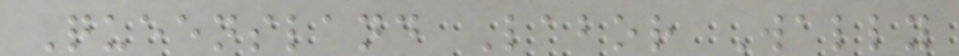Queensland Labor Wally
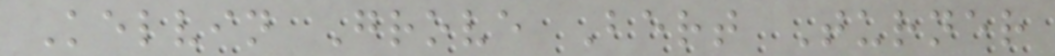Kelvin Grove Bert Turner
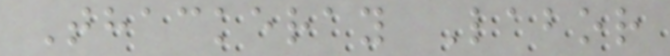Thackeray Labor
